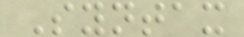Syntax
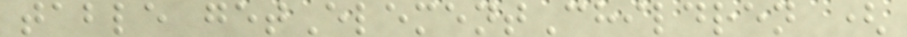table getElementChildren (
